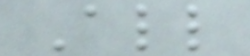All
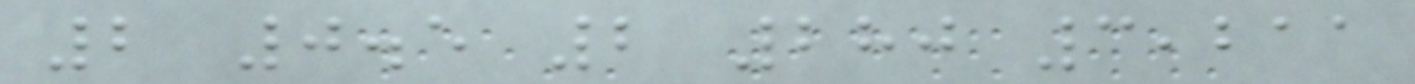2 0.5 2 280 3,211
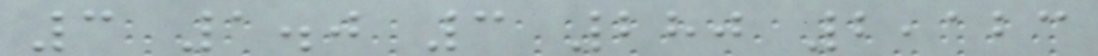3 1.0 3 280 2,123
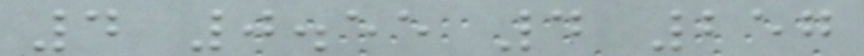4 0.55 4 257
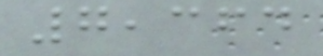7,364
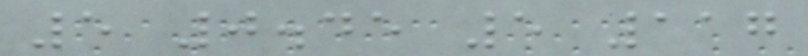5 0.45 5 117
